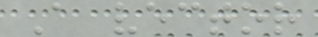A vector
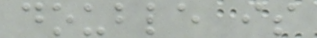double is
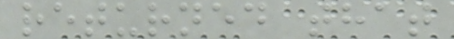returned that
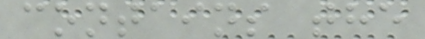contains the
